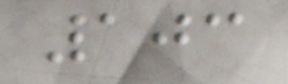103
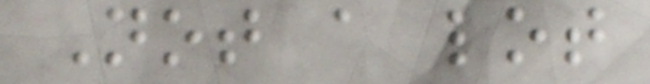Not a lot
